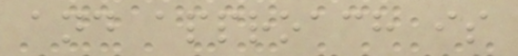and approach is
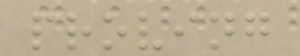proving
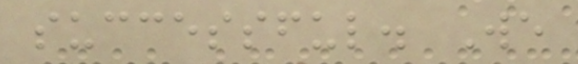successful. We
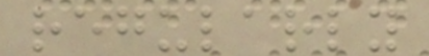regularly
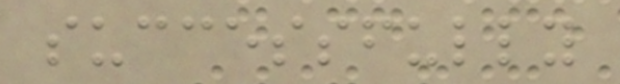successfully
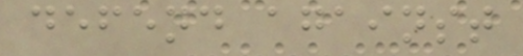defend against
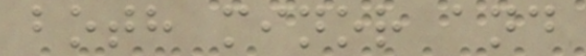both minor and
